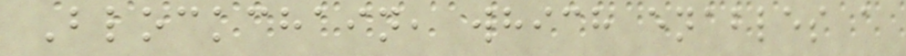Blockchain, which enables a
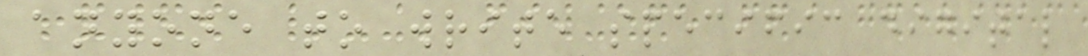anyone to write specific digital
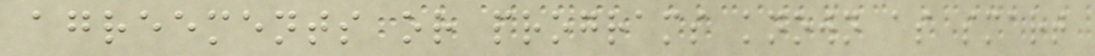agreements or programs known as smart
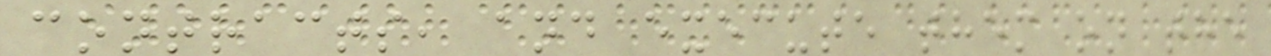contracts, and execute them on the
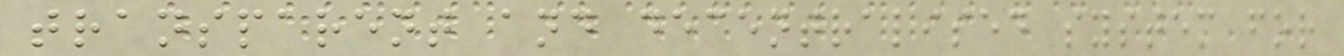transparent and decentralised system for
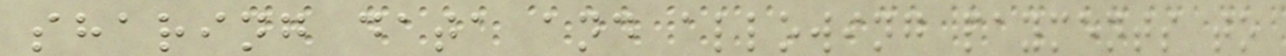sharing data and allowing payments to
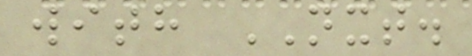with NXT.
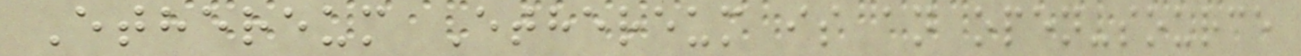Ethereum Ethereum is an open-source
